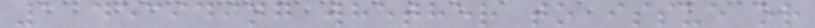1 deciding whether to issue or
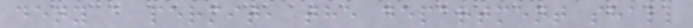deny a permit, the department shall
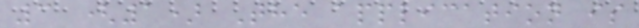3 (1) The application is
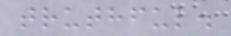truthful.
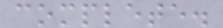complete.
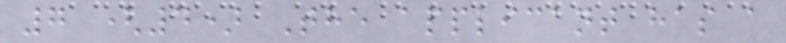7 (4) The applicant has a
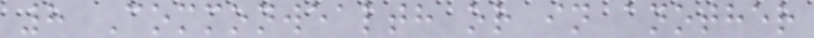8 Commonwealth or in another
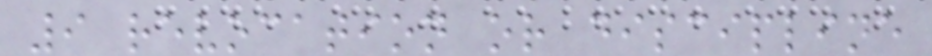9 revocation or discipline
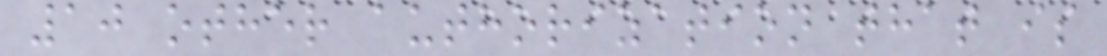10 other authorization that is
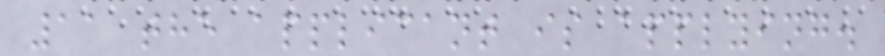11 the applicant is applying.
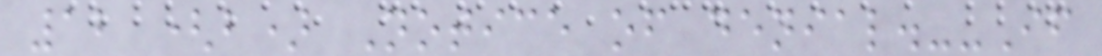12 (b) Notice of denial.--If
